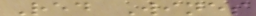Red Wines
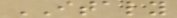ITALY
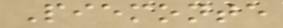Piemonte
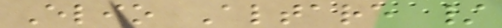Elio Altare /
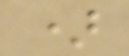)
